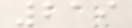219
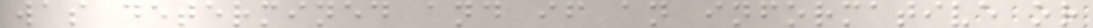was determined and if an informative or
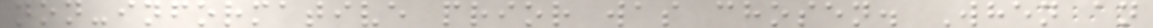non-informative prior was chosen. When an
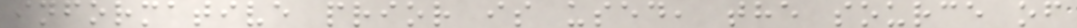informative prior is used, the source of
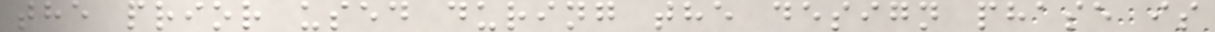the prior used during the design phase is
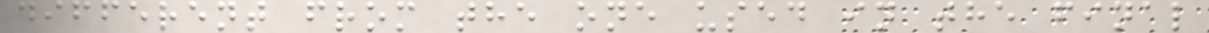different from the one used in the final
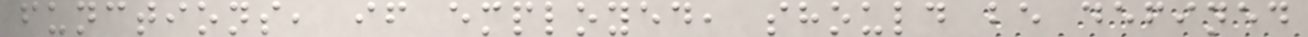functions, if employed, should be defined
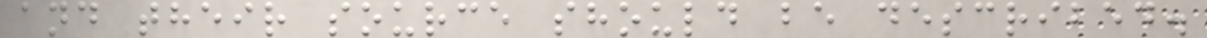and their source should be described.
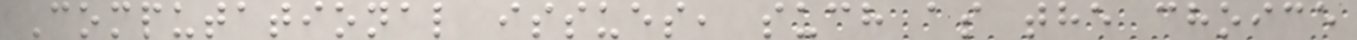Computational issues, such as the choice
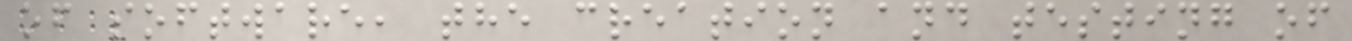of software, the creation and testing of
